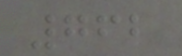762
